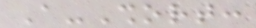A-Short:
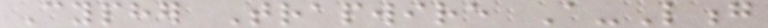Cypher Trapwire A-Long
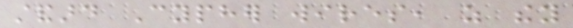standard Cypher wires, as they
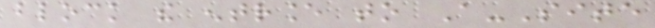block the entrance to A-Site
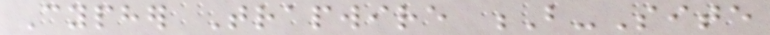Cypher Trapwire B-Site
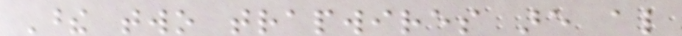These two trapwires are also
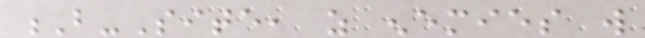B-Site, as enemies will
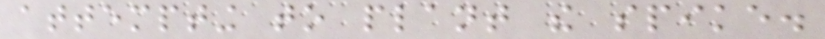attempting to plant the spike.
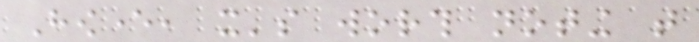However, it's worth noting that
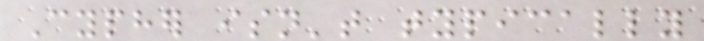Cypher isn't typically
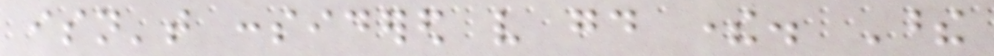isn't considered very good there. These
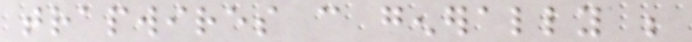trapwires can generally be
